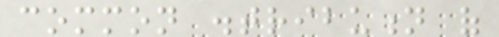common distribution of
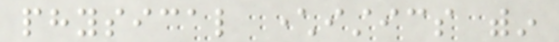physical characteristics within
